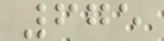675
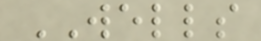WELLS
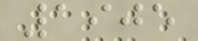1905
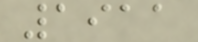1911
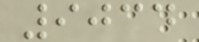9034
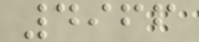4966
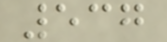537
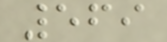569
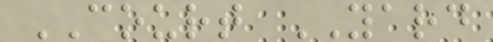COURT YARD
